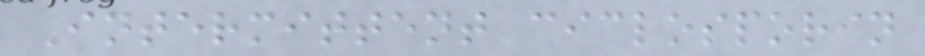Intermittent ciclosporin
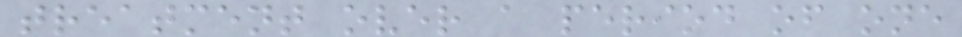treatment over a period of one
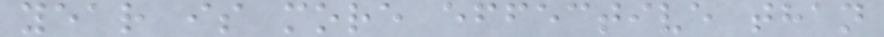year is more effective than
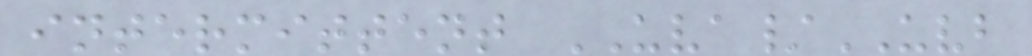intermittent UVA/UVB
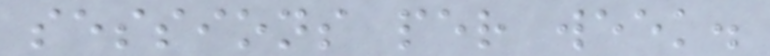sessions per week.
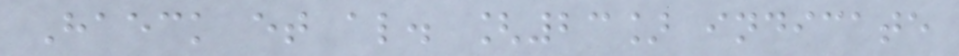Haeck et al. [23] indicate
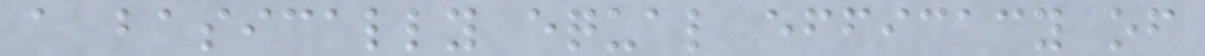a basically equal efficacy of
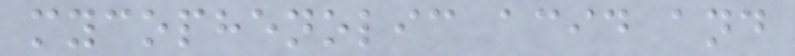mycophenolic acid and
